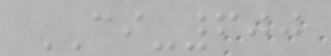CI-600
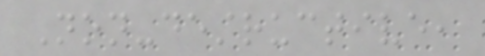Non-destructive,
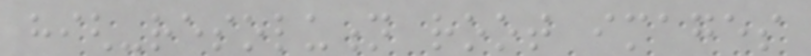high-resolution root images
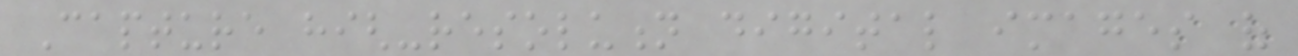Capture high-resolution digital images of
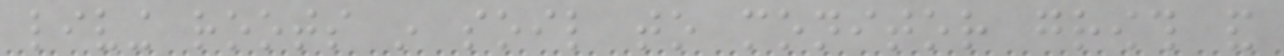living roots in soil to monitor growth and
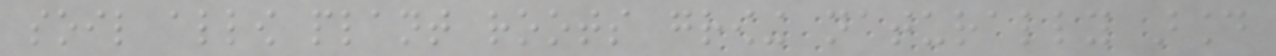soil allow plant roots growing naturally around
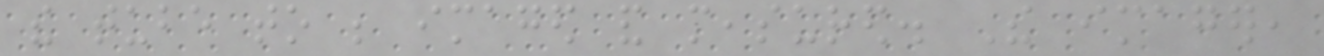the tube to be imaged and measured. The imager,
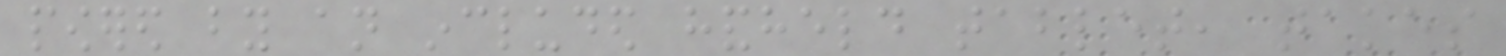powered by an included handheld tablet, takes
